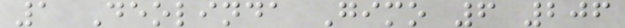1 Deolinda Gimo 6 206
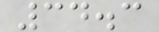34.3
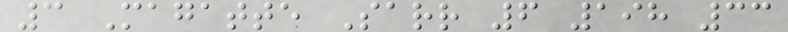3 Magatte Sarr 6 198 33
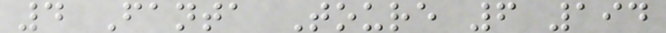4 Fanta Toure 6 194
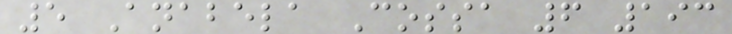5 Anabela Cossa 6 193
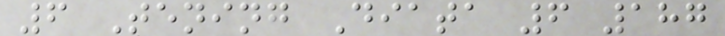6 Tening Diata 6 187
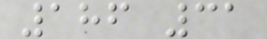186 31
